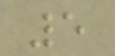5
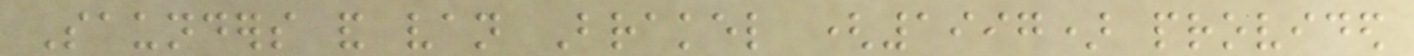Saunders and van Brakel (1997) provided
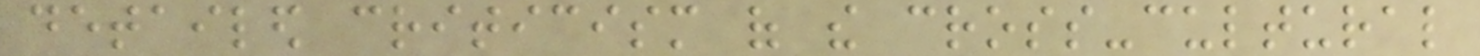detailed criticism of the cross-cultural
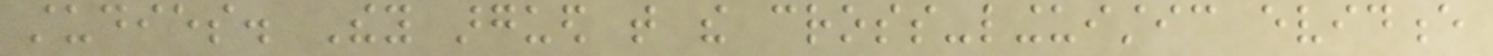studies. They argued that the cross-linguistic evidence
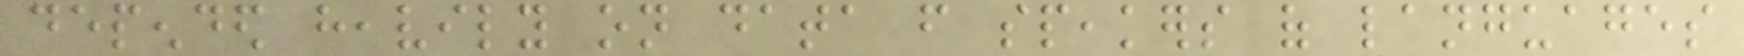depended heavily on data from speakers of languages
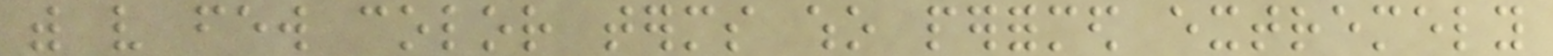with very few color terms who performed extremely
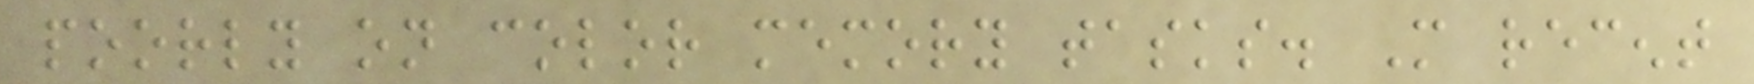poorly on color memory tasks. More recent
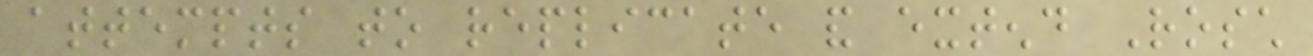attempts to replicate and extend Rosch
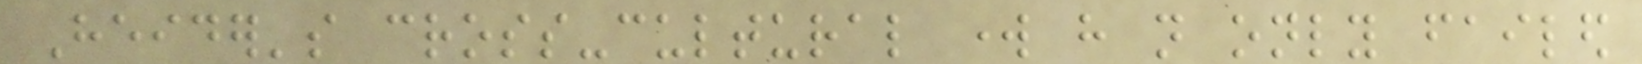Heider's cross-cultural work have not only failed
